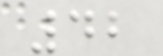42
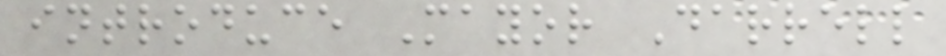introduce Mayor Darrell
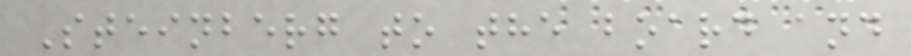Steinberg to the board and
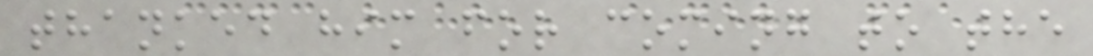thanked him for coming to the
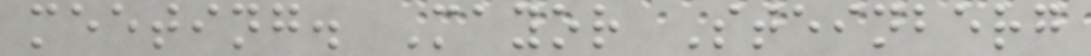meeting. Mayor Steinberg
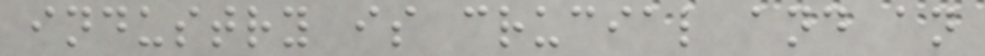industry is crucial and an
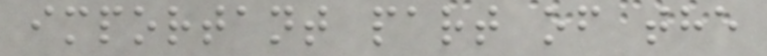important part of the
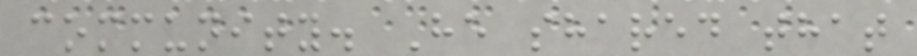community. He shared that
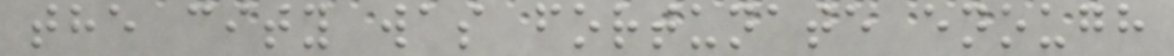the city was fortunate enough
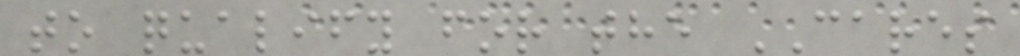to qualify for the CARES
